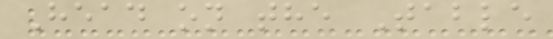Head on the Table
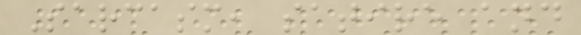Sarcasm, satire and
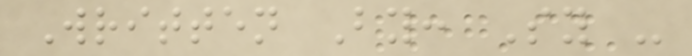Written By: Sy -
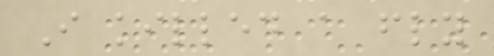I killed a fly
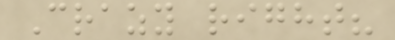Crazy right?
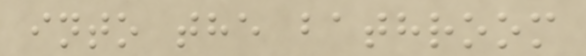into the bathroom
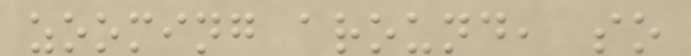zooming around, so
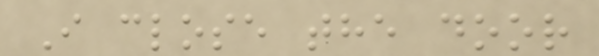I close the door
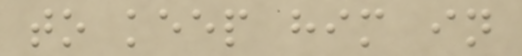to keep him in
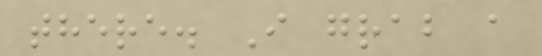there. I grab a
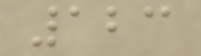123
